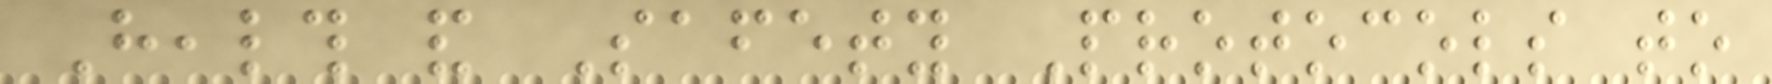Health and Safety Protocols to
